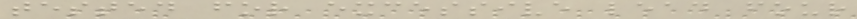tested for excessive lead four
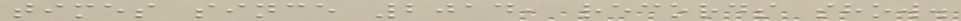times since 2014, records show.
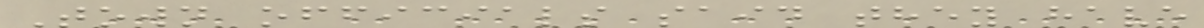Town officials said they have
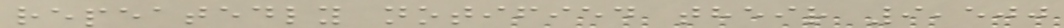repeatedly notified their 9,500
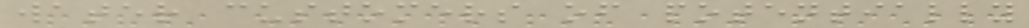water customers of potentially
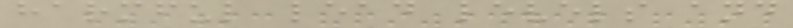harmful lead levels and
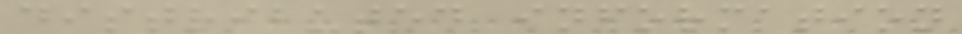distributed information
